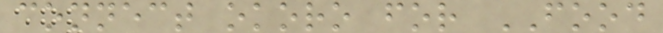connect okoro for FOOD
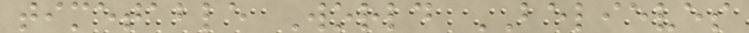timetable World BELIEVES
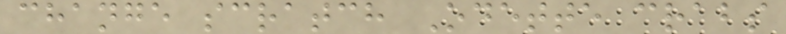change scratch Odette crabs
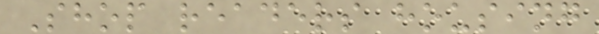Shop readers housing
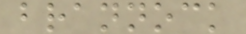brannock
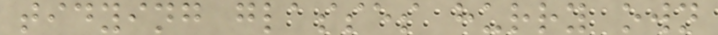tidying glasses hurry own
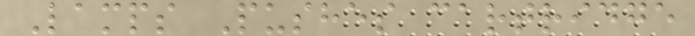Lamps Pushes cartridge
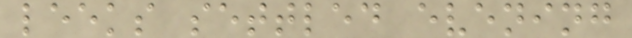leeks settled evening
